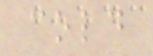cold
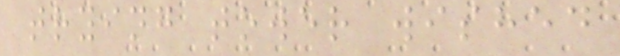trying tower wished
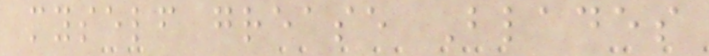myself grease Blades
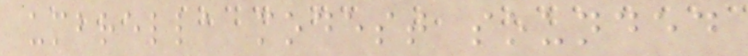umbrella modest sounded
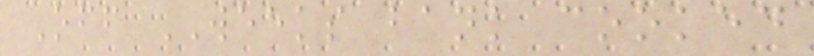Off WEEKS bank cooked
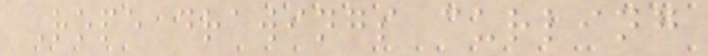Rope drawings curling
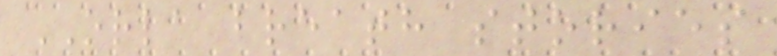ORLA breath stories
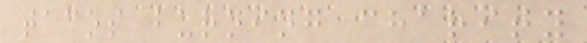tacos burning charity
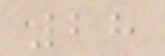28
